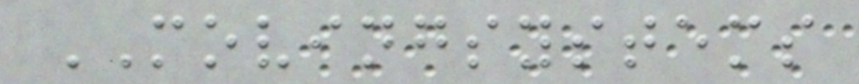MOVINGSYSTEMS
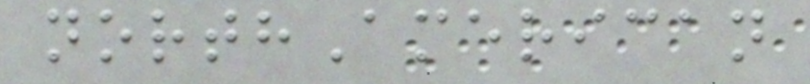northAmerican
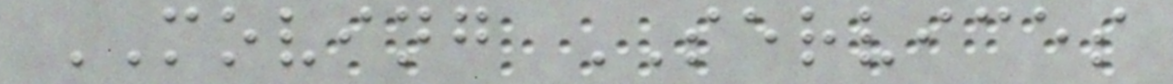MOVING SERVICES
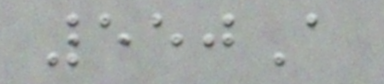550A
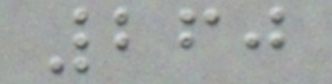260
